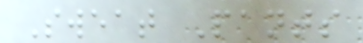Sweat Pants
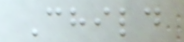Child
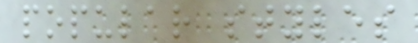popular styles
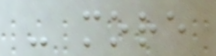- more
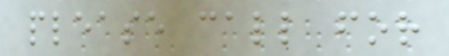please call for
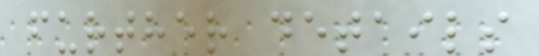further details
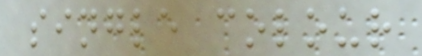single colour
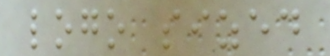logo sized
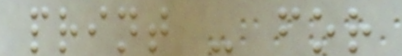print - for
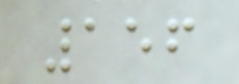156
